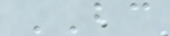BC
